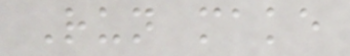Run make
